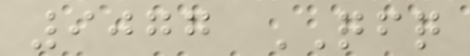9077 QFQ
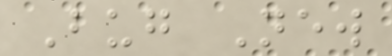Bug New
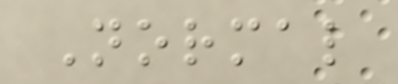Normal
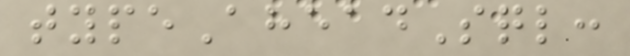typeAheadSql:
